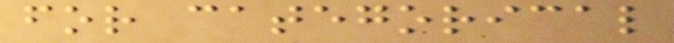for categorical
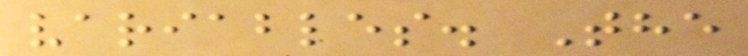variables. The
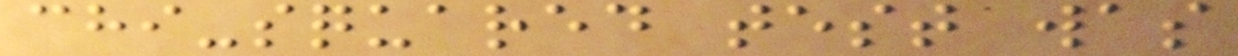chi-squared test was
